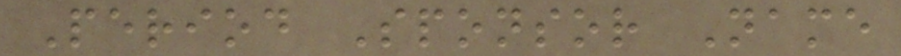Period Sponsor Name
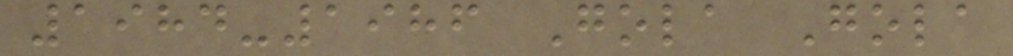1984-1986 Gola Gola
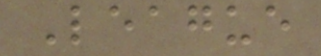League
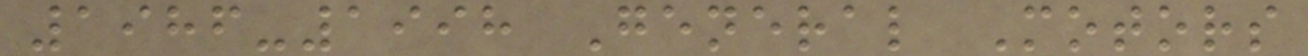1986-1998 General Motors
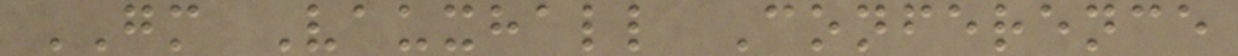GM Vauxhall Conference
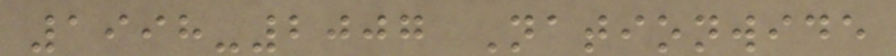1998-2007 Nationwide
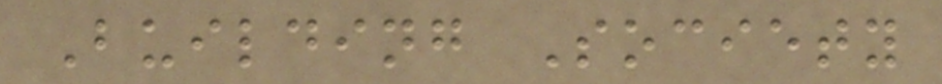Building Society
